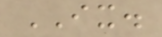IX.
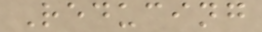Reducing
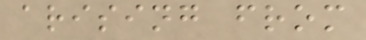arising from
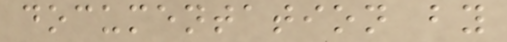documentation by
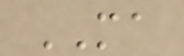MA
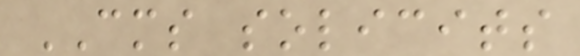CMS solicits
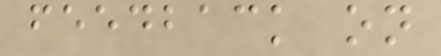feedback on
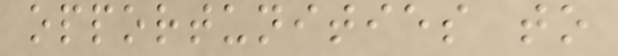opportunities to
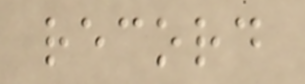record
